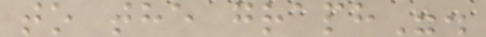to the graph".
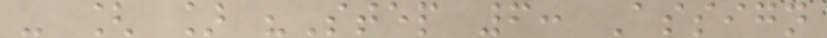- [ ] "Step 6: Assign
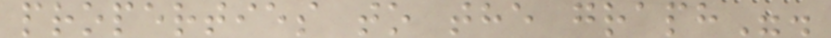properties to the graph".
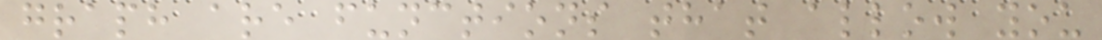graph are functions that allow you
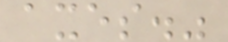axes."
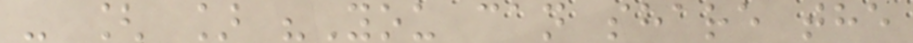- [ ] "You can share the
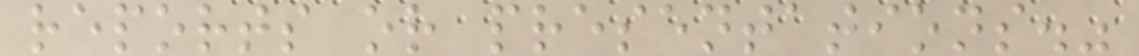reports or presentations."
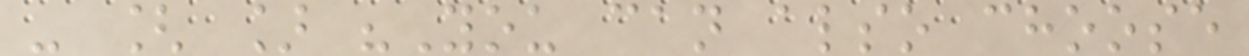- [ ] "You can also choose
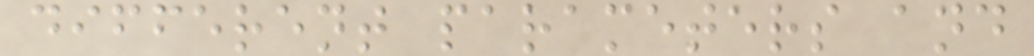different parameters and
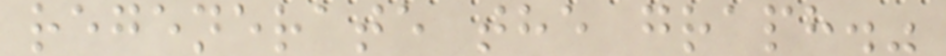regenerate the graph."
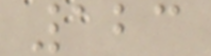123
